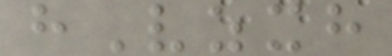hVzxh
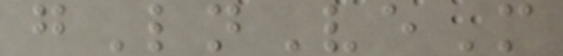gLnVeM
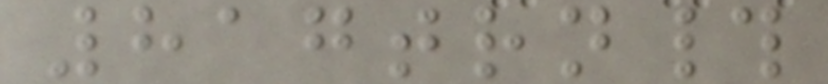817trn#
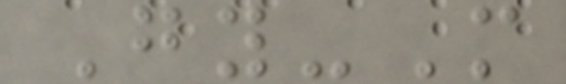Gy-M
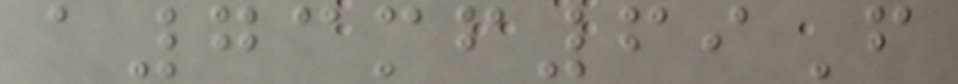a73mf69F
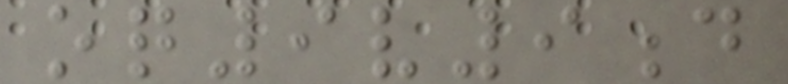oq9v9d
